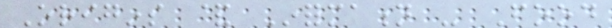Origins & Information - Food
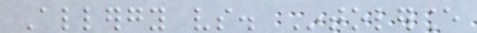Allergy vs. Intolerance
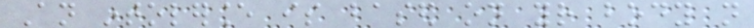An intolerance is based on your body not
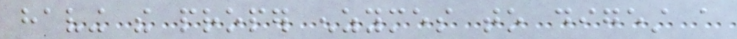having the proper enzymes to digest a
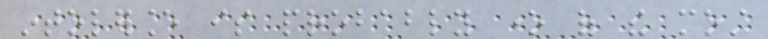intolerance is probably one of the most
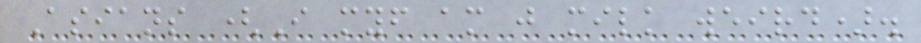Asians (I myself am just milk weird).
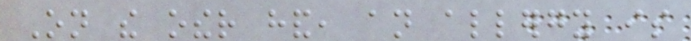On the other hand, an allergy is
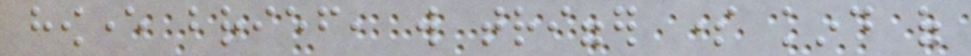however brief, will trigger some kind of
